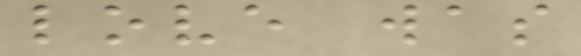love was
